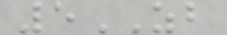5ZB
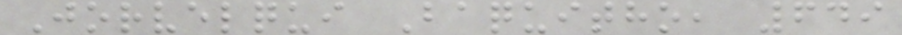Jorvelqui Baquitho, 649
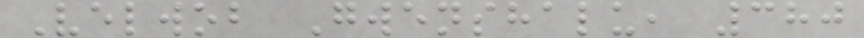Velwob Gwenshalu, 380
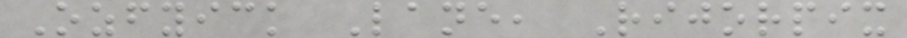Ozfyick Lane, Rijorpix
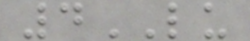4LU
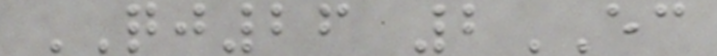QJ26 2EC
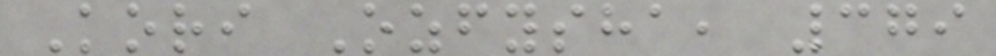Kori Ozfysha, 379
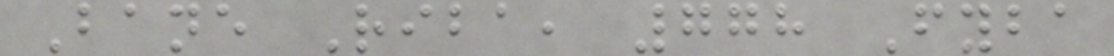Bane Riba, 778 Fyba
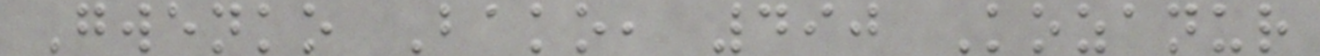Gwenko Bako, 490 Kozanur
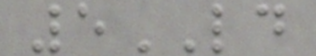5LD
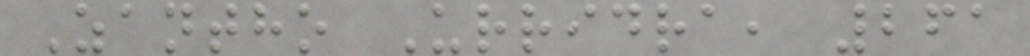Zantho Urridra, 261
